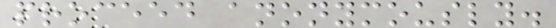proceed anonymously.
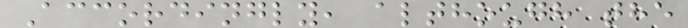Accordingly, although the
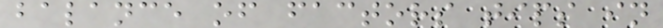balance of factors tips in
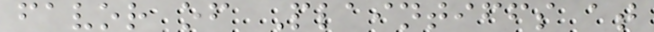favor of Plaintiffs at
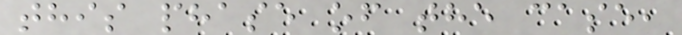this phase of the case,
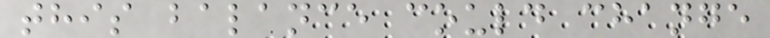this balance could change
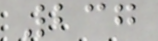237
